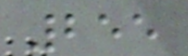255
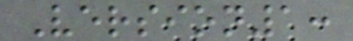Version1:
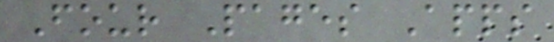Four Pages Apps
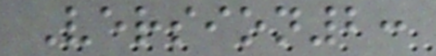Version2:
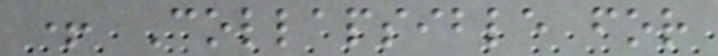+ Collapsible for
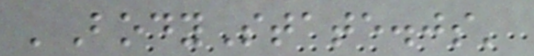'BodyState.js'
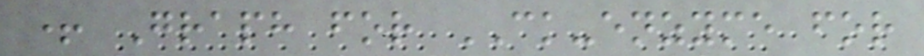+ Graph for CK-enzyme for
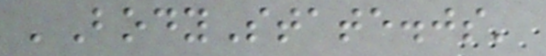'BodyState.js'
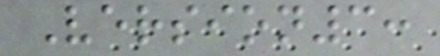Version3:
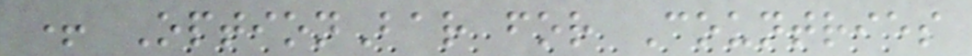+ OptionBar for Countries
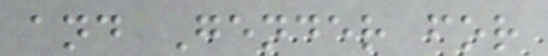and Gender for
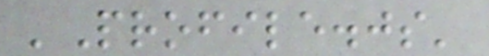'Profile.js'
